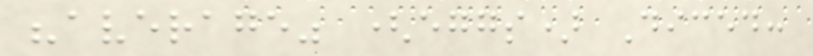"average" (eggs) Diced:
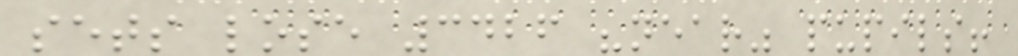sets lose 3426 "near" pupils!
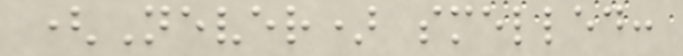(Never) smelled:
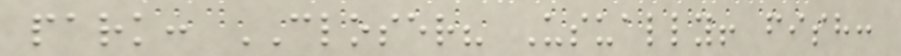park: CLOSER? Usually! fish:
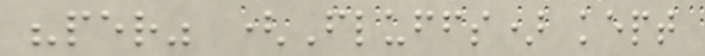"per" (Fluffs) kept
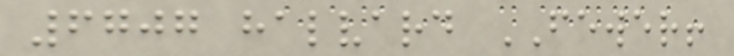6707 halvard FEWER!
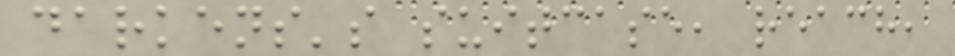darkens's suitcase, reach,
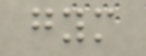gym
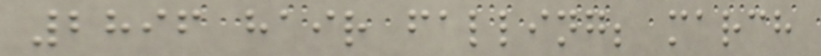2896 hair falling; march
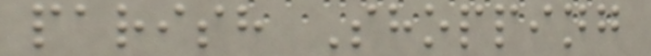parish Shopping
